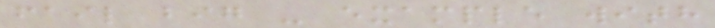fail big - example with
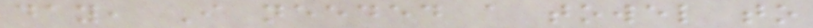day, I needed a towel to
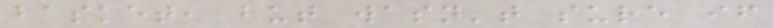basket, but wasn't sure if
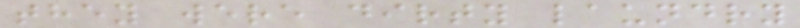they were dirty laundry
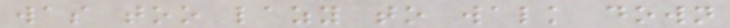was too lazy to walk down
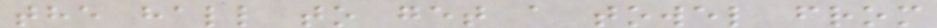the hall to get a towel from
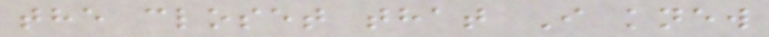the closet that I knew
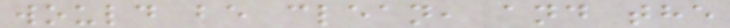would be clean, and the
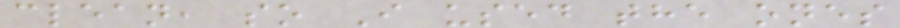clean, so I used the ones
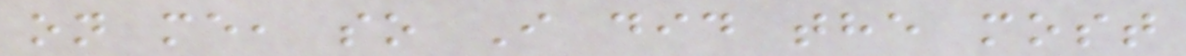on me, so I did the most
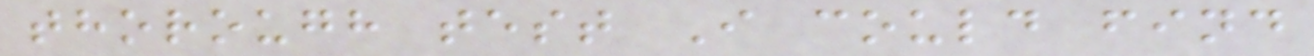thorough test I could find
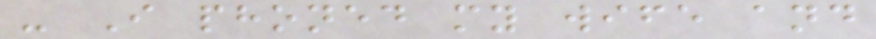- I phoned my wife and
